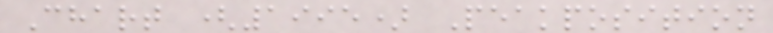Chart (1995) Peakposition
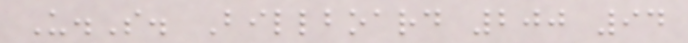U.S. Billboard 200 94
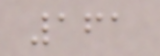161
